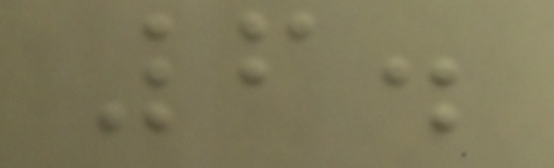6.
